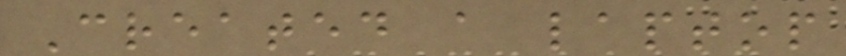Created a laptop
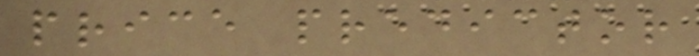price predictor
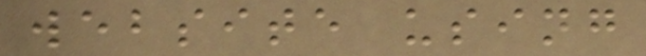website using
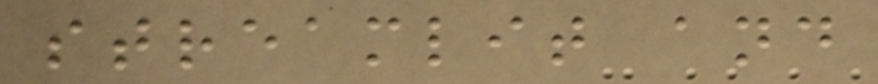streamlit and
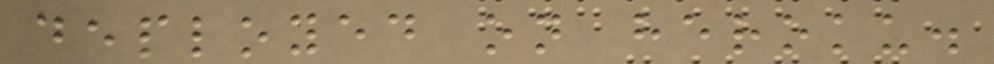deployed on heroku.
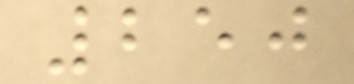250
